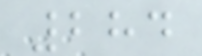284
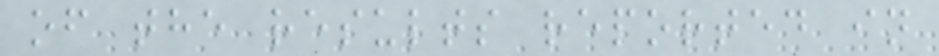of the results reported in
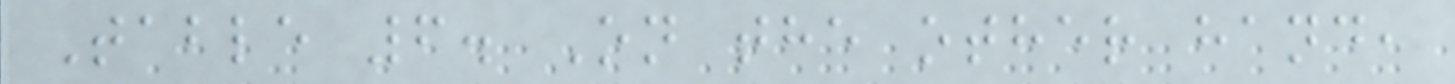Table 6. On the other hand,
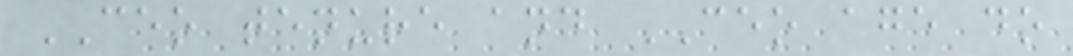CEO tenure and CEO age do
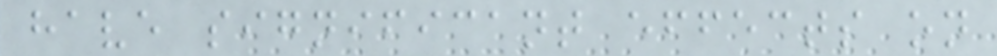have significant effects on
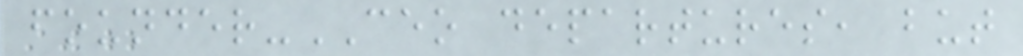founder-CEO departures, but
